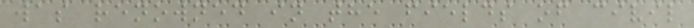was renowned in the fields of civil
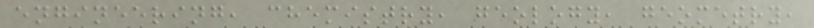engineering, chemistry, geology, geometry,
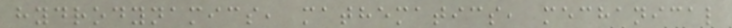hydrodynamics, mathematics, mechanical
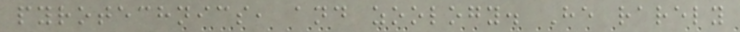pyrotechnics, and zoology. He rarely
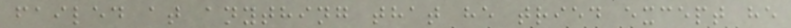failed at anything that he tried except he
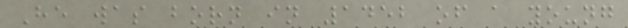He was born in 1452 of a young
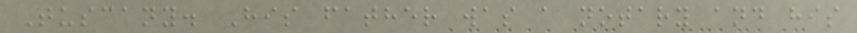Tuscany. His father was a notary and his
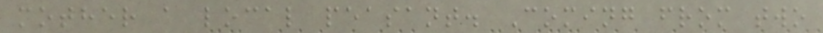mother a local peasant. Coming from two
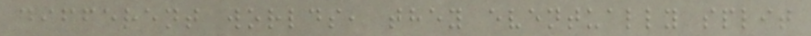different worlds, they eventually split
